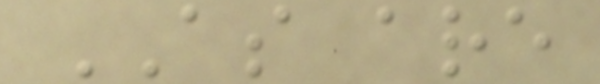AS are
